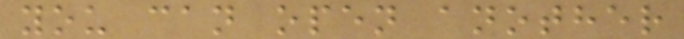you can open another
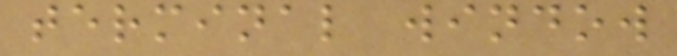terminal window
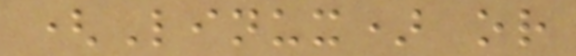(Linux) or
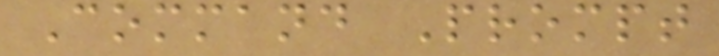Command Prompt
